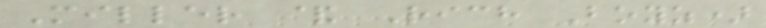Miller & Rich Boyz)
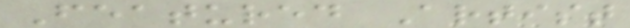Featured Artist
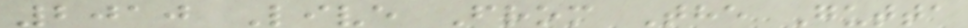2010 Live From The Gutta
